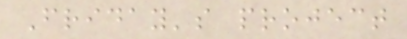Friday's project
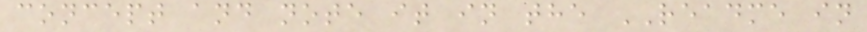concept and note it in the README in
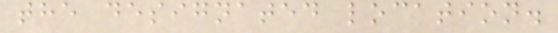the designated location.
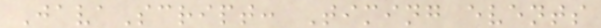JavaScript: Timing events
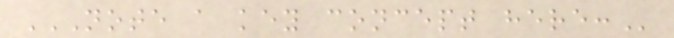NOTE A KEY CONCEPT HERE:
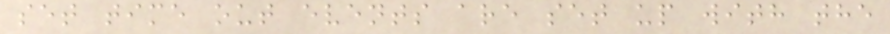set time out events are set up with the
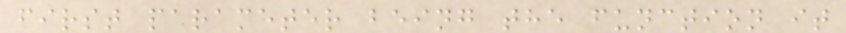first parameter being the function it
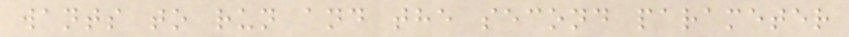wants to run and the second parameter
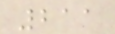211
